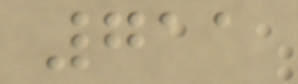711
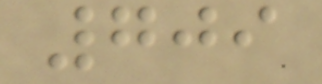709
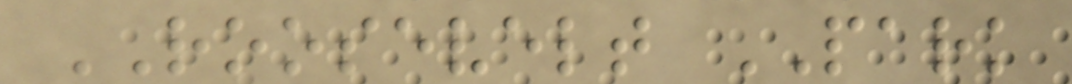ROOSEVELT PARK
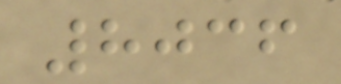8036
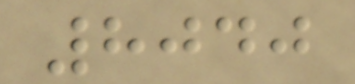8040
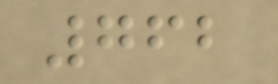762
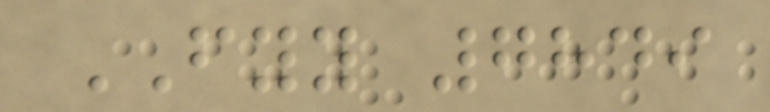FYY 7849
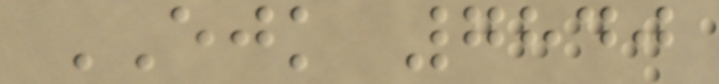EJK 7840
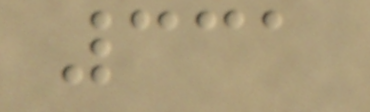331
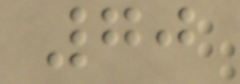70
